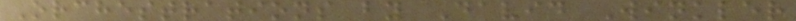Orchestrations by David Winkler
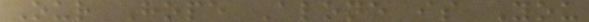Our Hope Alone is You
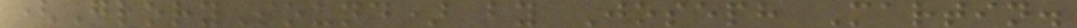(GlorySound) by Joseph Martin.
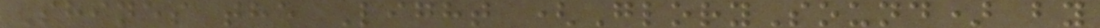Shines the Light (GlorySound) by
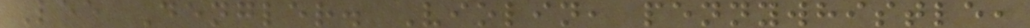Lee Dengler. Violin, pennywhistle,
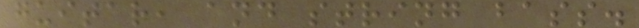guitar, and string bass.
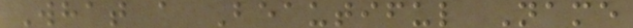What a Beautiful Name
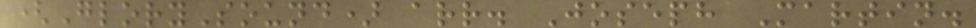(GlorySound) arr. Joseph Martin.
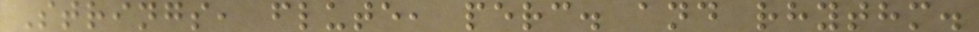Strings, flute, perc. and rhythm.
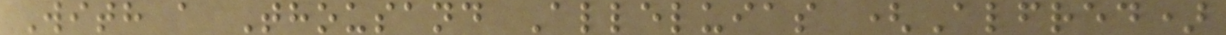With a Thousand Alleluias (Alfred)
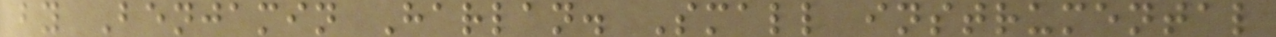by Benjamin Harlan. Small instrumental
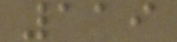119
